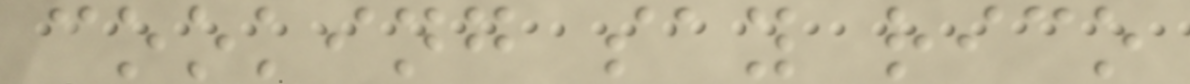cooking say rico
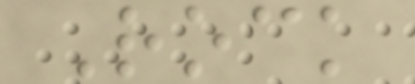Rock
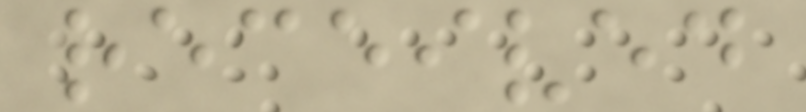received
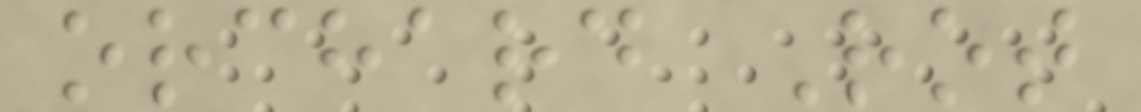orchard Rot
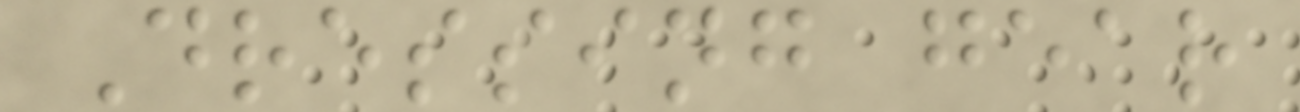Dressing gear
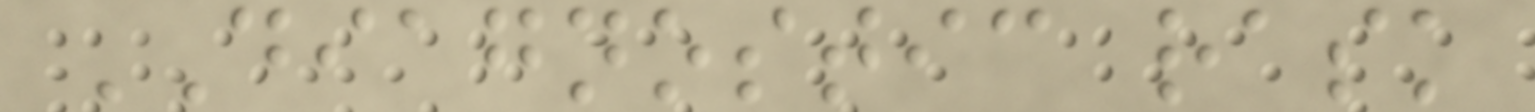DIAGNOSTIC rask
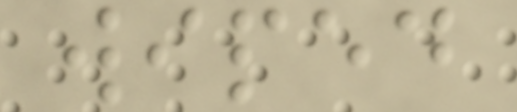wiped
